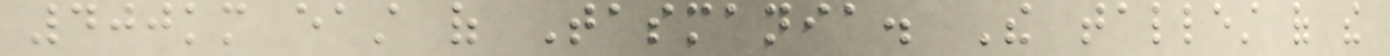400km east of Tasmania. The tallest of the
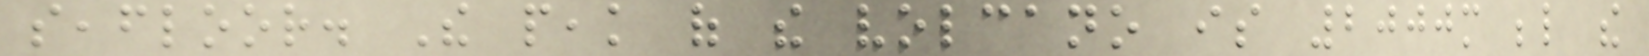seafloor. The peak of the volcano is 2000m below the
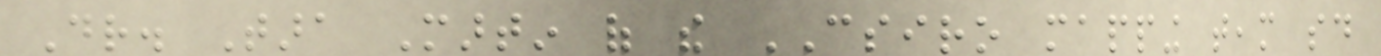Dr. Tara Martin of the CSIRO mapping team said
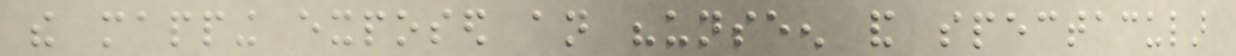the mapping exposed an "unseen and spectacular
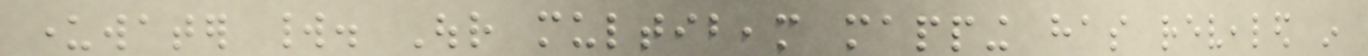underwater world. Our multibeam mapping has revealed in
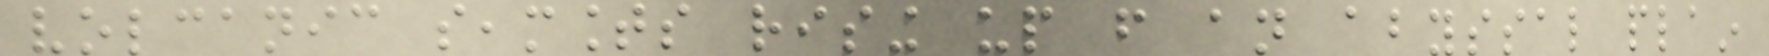volcanic seamounts rising up from an abyssal plain
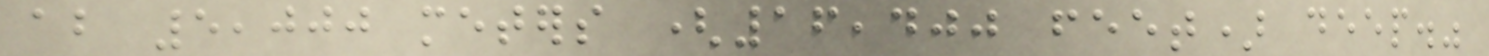about 5,000 meters (16,400 feet) deep."
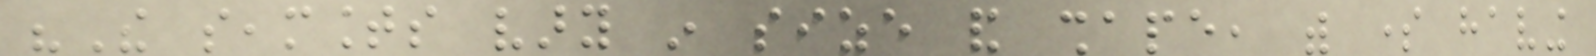"The seamounts vary in size and shape, with some having
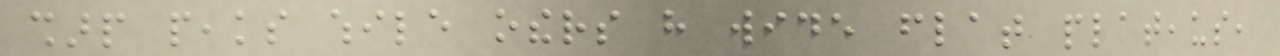sharp peaks while others have wide flat plateaus,
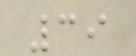39
